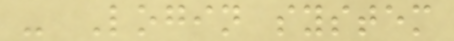- Login system
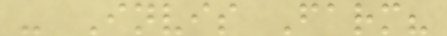- Invis Farm?
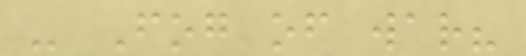- Fog of war?
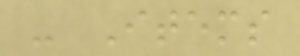- Items
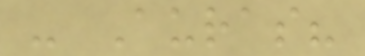- Auras?
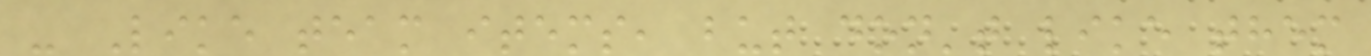- Like team items, but don't like them
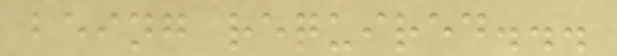being required...
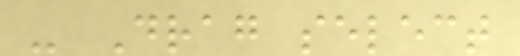- Drag select
